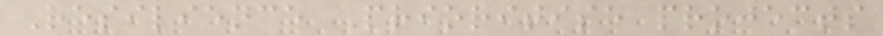Resilience Prioritise projects
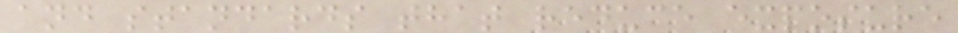and standards that reduce exposure
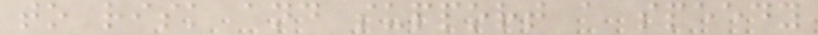to risk and support a speedy
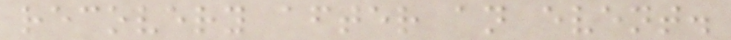recovery after an event.
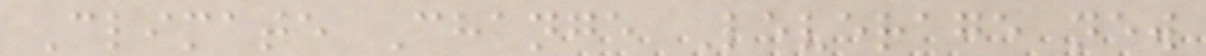Climate Change Leverage new
